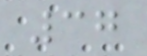37
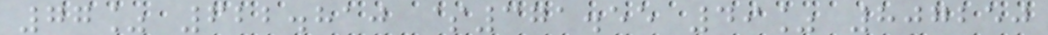77% 622.810 $371.55 49% 807250
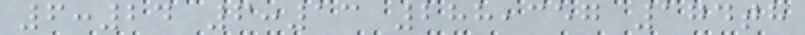6:24 6:13 288,357 174th
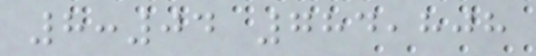8:04 784,808
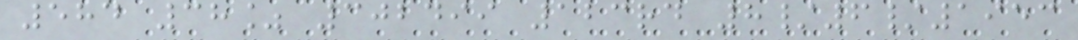584 38% 302499 123rd 8/6/1953
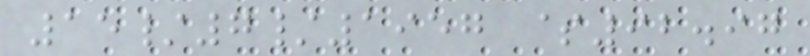15/7/1957 $92.97
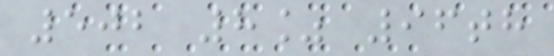502 8% 96th
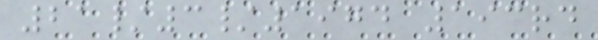21/3/1974 193rd
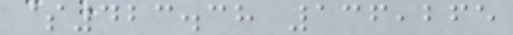$423.38 136,265
